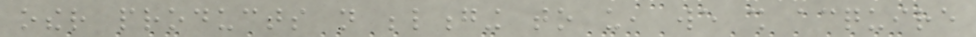other products not belonging to us, we shall acquire
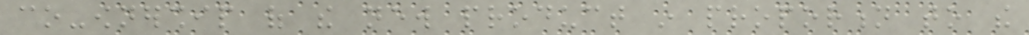co-ownership of the new product in proportion to the
